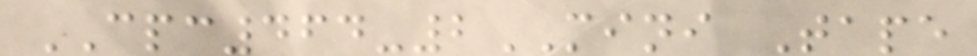CPC464-2MINI Tape
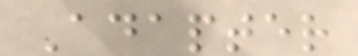Adapter
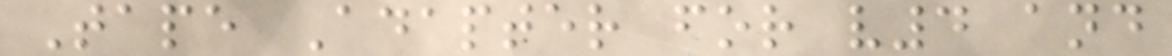Tape Adapter for v4 and
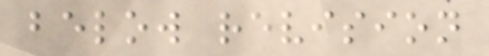below revision
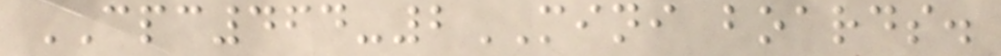CPC464-2MINI boards.
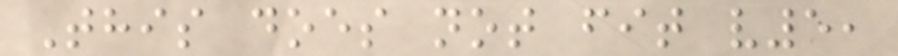This does not fit v5,
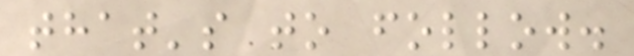that's to follow.
